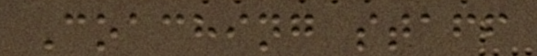Coaching staff
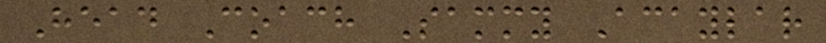Head Coach Sammy Acaylar
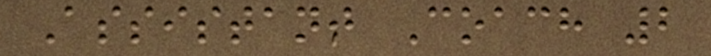Assistant Coach 2
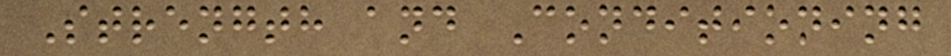Strength and Conditioning
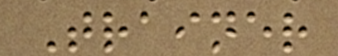Trainer
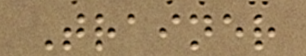Trainer
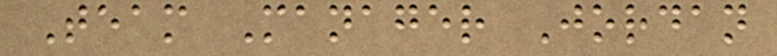Team Manager Jordan
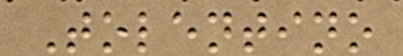Tolentino
